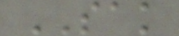SAK
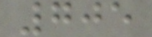705
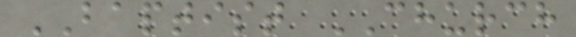BAPTIST CHURCH
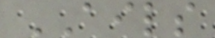AILS
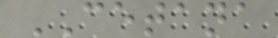CETANA
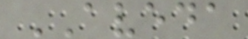AVEDA
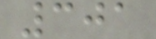301
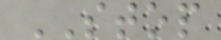STOP
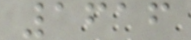1616
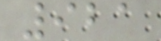921
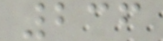236
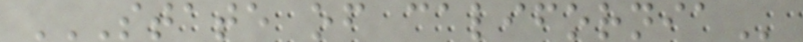STATE OF CALIFORNIA
